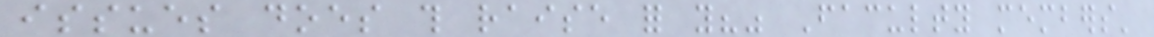issues does this raise for you?" Faculty members'
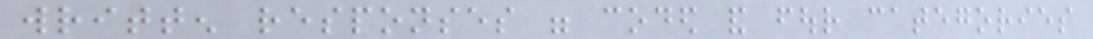written responses were coded and four categories
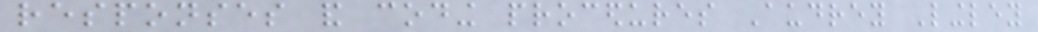responses and coding procedures Audrey Lingley
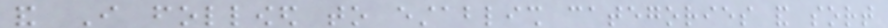and I followed to establish categories and sort
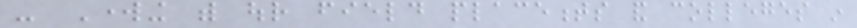- Working with our field placements and colleges in
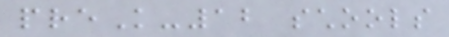preK-12 schools
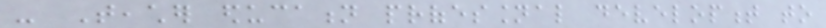- Teacher education professional development to
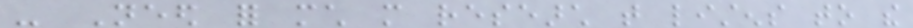- Need for much more research that listens to the
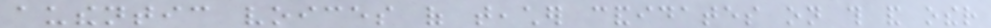authentic voices of teacher candidates on this and other
